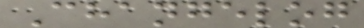Changelog
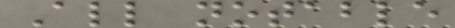All notable
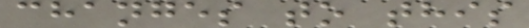changes to this
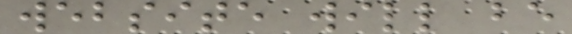website will be
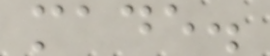made.
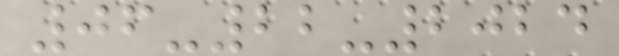06-22-2024
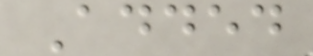Added
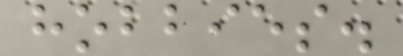hobbies.
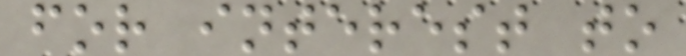for interest to
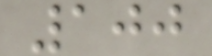100
